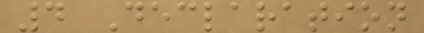4 Declaration
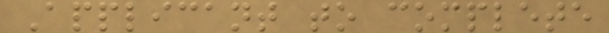Applicant to complete
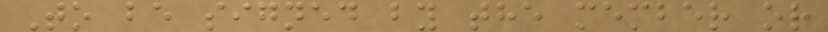To be signed by the member or
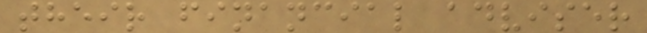their financial adviser
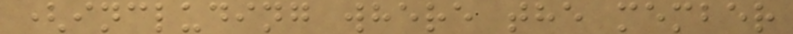(including where the member
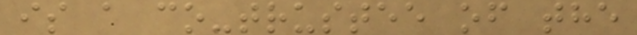is a co-trustee of the
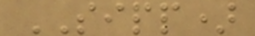SIPP)
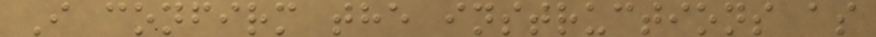I confirm the instructions as
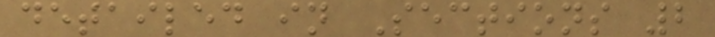detailed in Sections 2
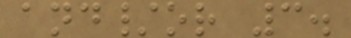and/or 3.
